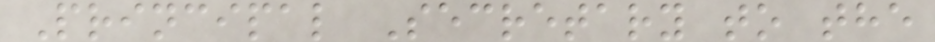Principal Secretary to the
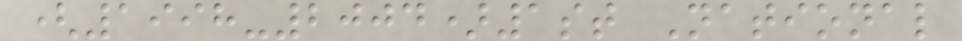(1998-2004)1st National
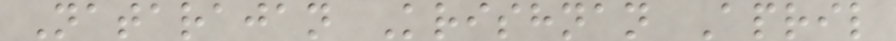Natarajan Krishnan April
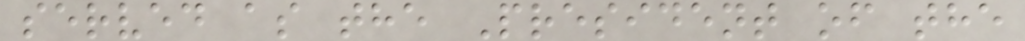served as the President of the
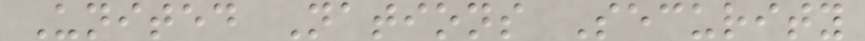United Nations Security
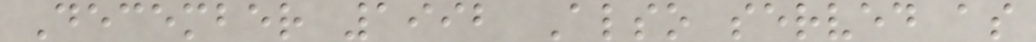December 1992 Also served as
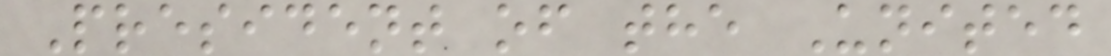President of the United
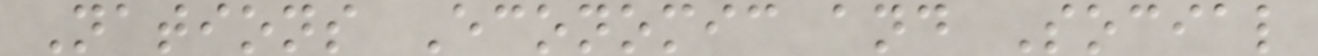Nations Economic and Social
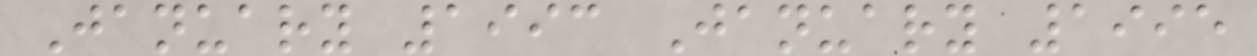January 1993 January 1995
